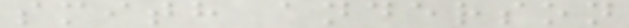smith anderson
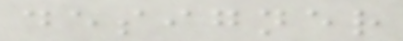designer
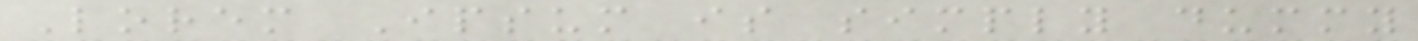Lorem Ipsum is simply dummy
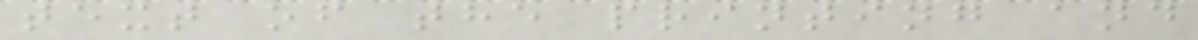text of the printing and
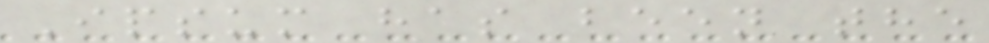Ipsum has been the
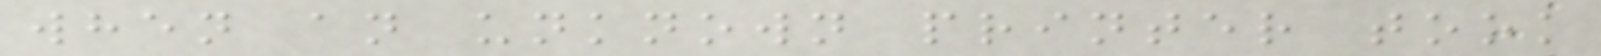when an unknown printer took
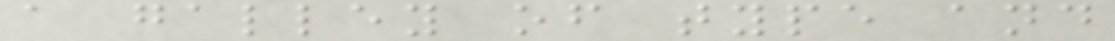a galley of type and
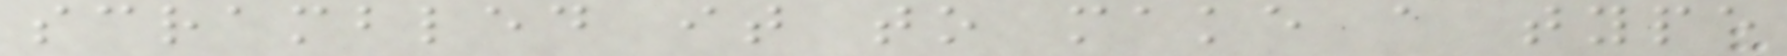scrambled it to make a type
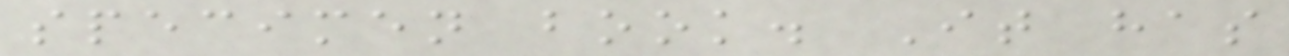specimen book. It has
